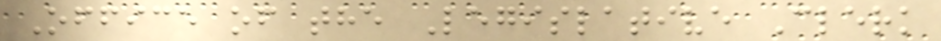Office of the Legislative Clerk
